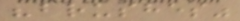"brushes"
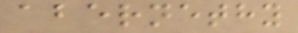abernethy
